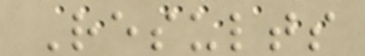Results
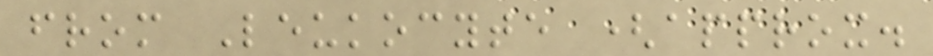from Leukocyte (approx.
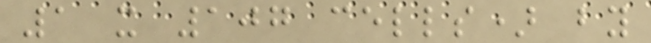1 x 107 cells) by
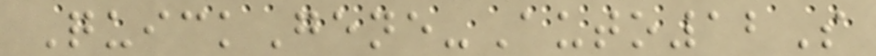QuickGene-Auto12S
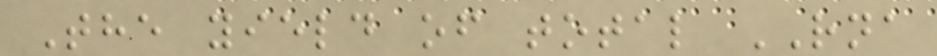The yield of total RNA
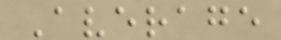Average
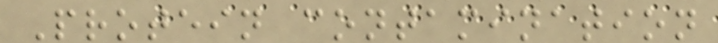Protein contamination
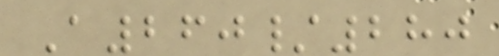A260/280
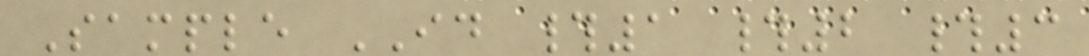Sample ID #1 #2 #3
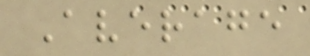Average
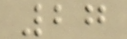27
